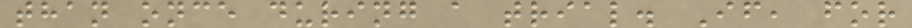than once during a trial. If, for
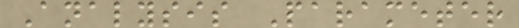Analysis Parameter
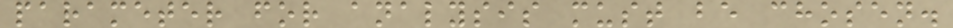parameter for analysis must be chosen.
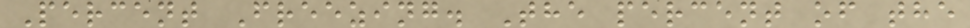Percent Freezing. The percent of the
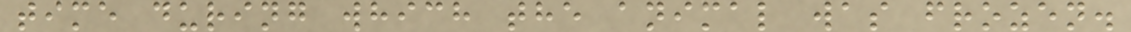time during which the animal was frozen.
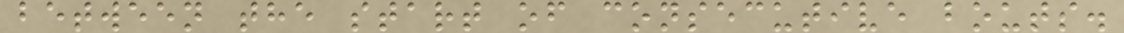between the start of consecutive bouts.
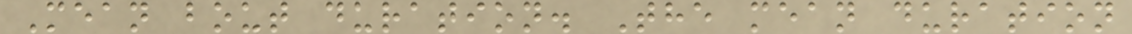Mean bout duration. The mean duration
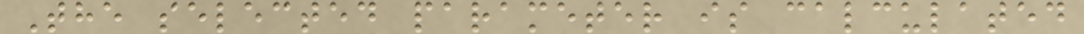The selected parameter is calculated
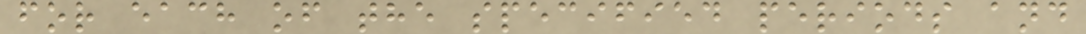for each of the specified periods and
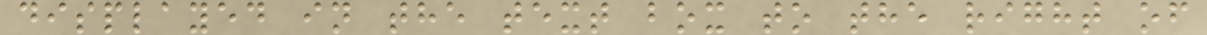displayed in the text box to the right of
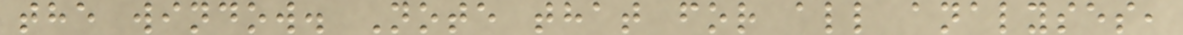the window. Note that for all analyses,
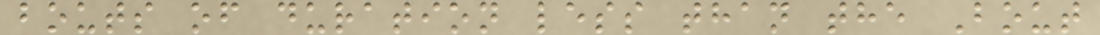bouts of duration less than the Bout
